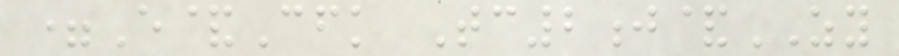=E&Cfk Tc2j&ZY
